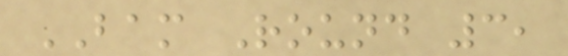BAM Round 3,
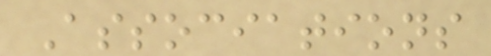Associations
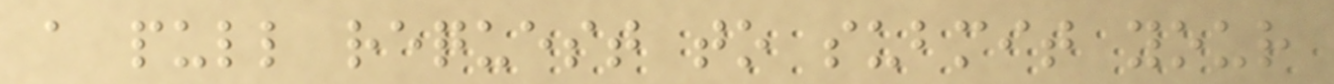a pull request to submit your
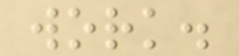work.
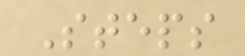Steps
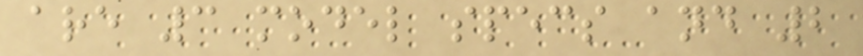are 3 model specs and 2
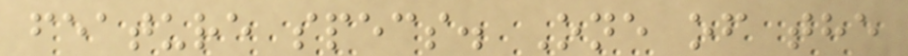feature specs. One of the
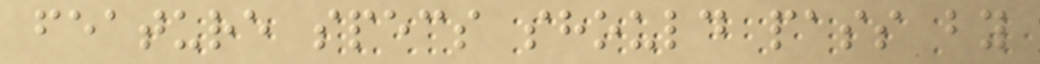feature specs should pass by
